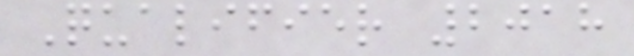Qualifier 2018
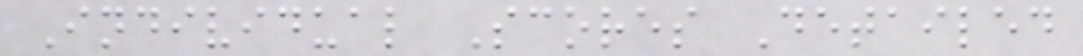Individual Scores Detailed
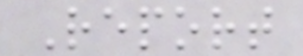Report
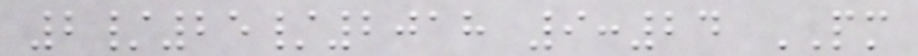2/25/2018 9:24 PM
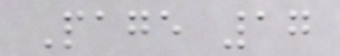Page 17
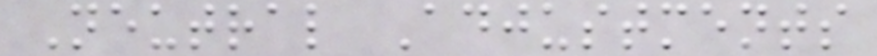Neutral Adjustments
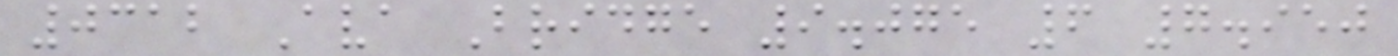0312 Ava Bridge 9.075 6 7.950
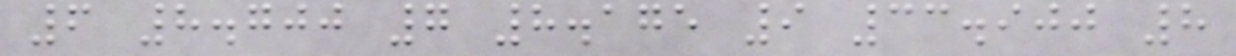6 8.700 7 8.175 9 33.900 8
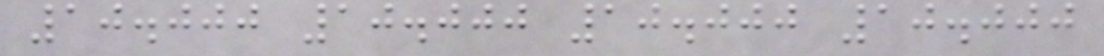10.000 10.000 10.000 10.000
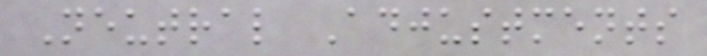Neutral Adjustments
